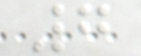7
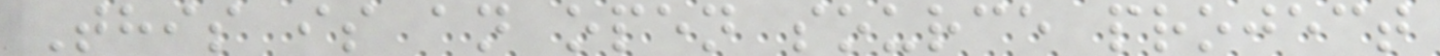This is an open source project
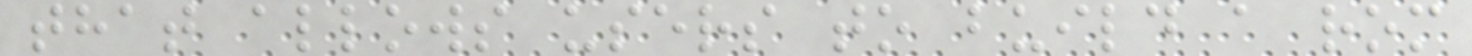that allows users to build a rom
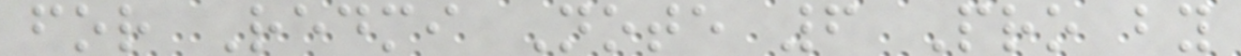for Redmi Note 6 Pro by
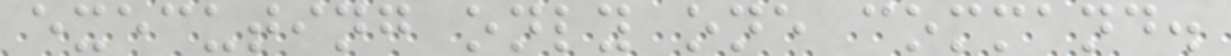executing only one command.
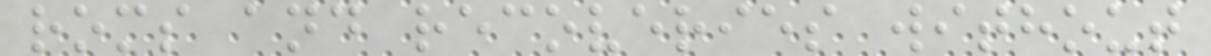roms and recoveries without
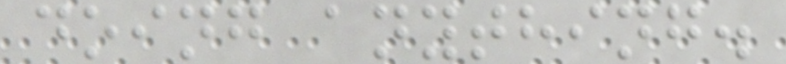doing anything.
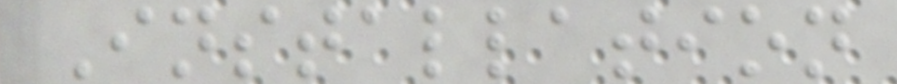Installation
